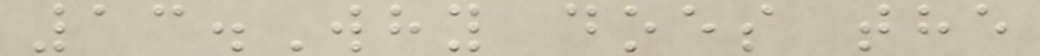13.Why does the
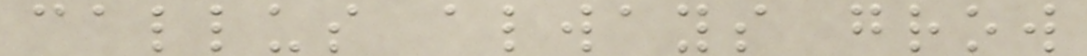callus always grow
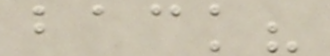back?
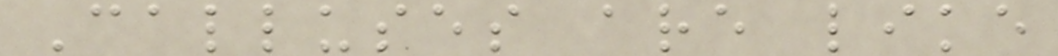Calluses are like
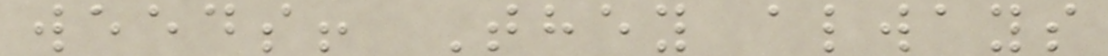weeds! They always
